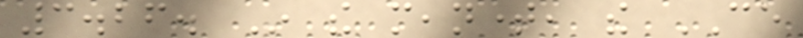3.26. In the meantime, the CE
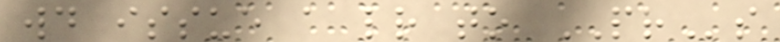would issue a letter to PRs
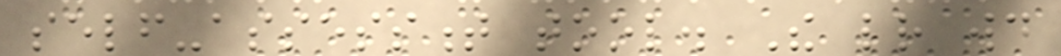self-assessment tool. The letter would
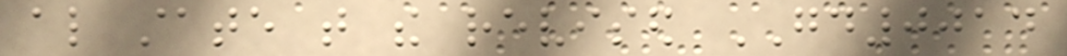also state that the revised GD0014
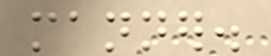manner.
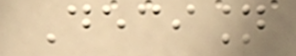Decision
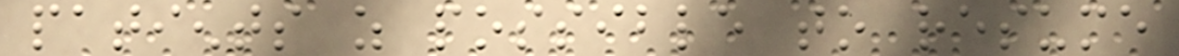patients as possible to resume
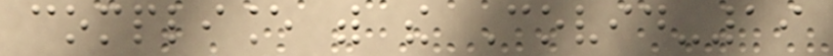compliance with the Covid-19
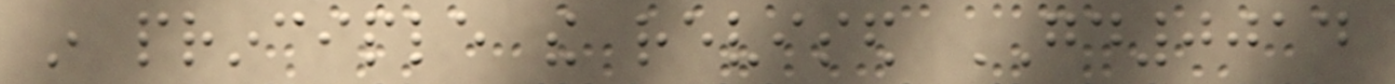in principle the revised GD0014
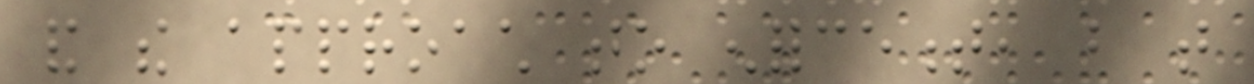and the approach to enforcement, but that
